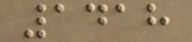1418
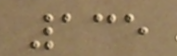135
